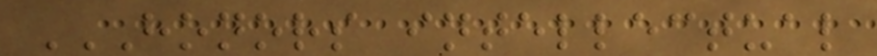HONORS INTELLECTUAL
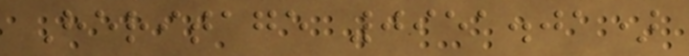Heritage 0951.01)
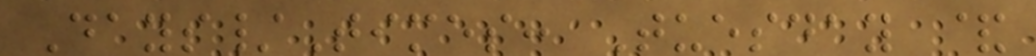Days/Times: Tuesday &
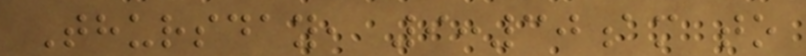Thursday, 9:30am to
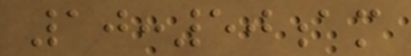10:50am
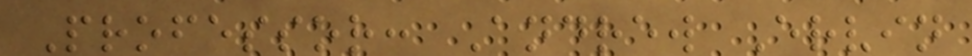Professor: Andrew Ervin
